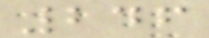246
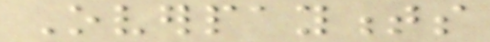Overpayments
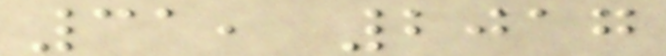31, 2017
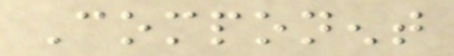Component
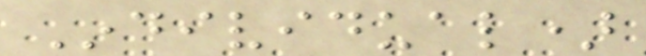Individual)
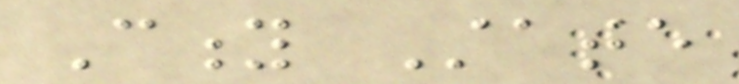City State
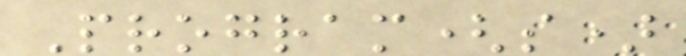Program(s)
